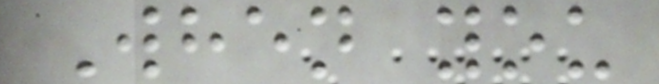When you
